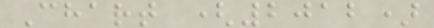Chart (2012)
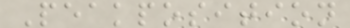Peakposition
